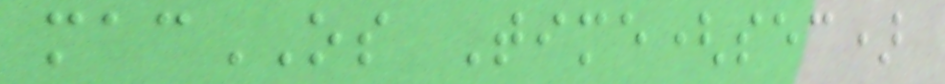macOS Time(sec)
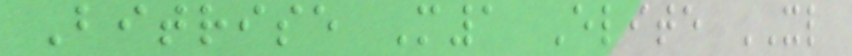Bitrise M1 Elite XL
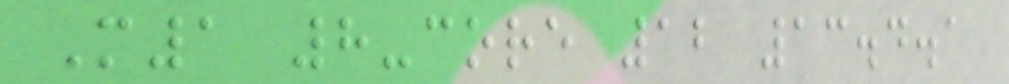M1 8-core 12 13.4.1
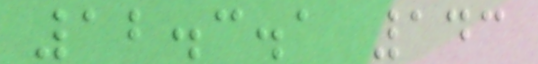12.3.1 143
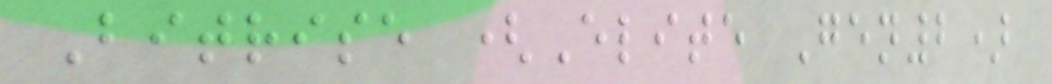Bitrise (Elite Gen2)
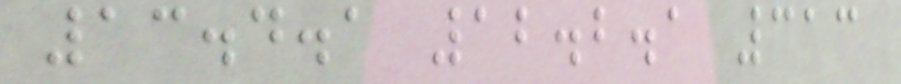13.4.1 12.2.1 313
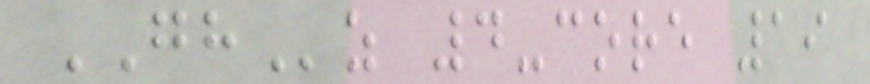GHz 4-core 19
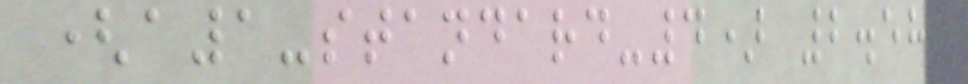(a1-standard-4) 2.58
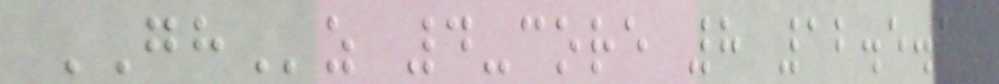GHz 4-core 8 12.5.1
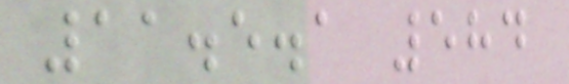11.5.1 584
